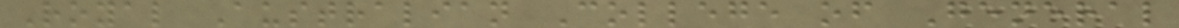Royal Australian College of General
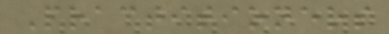Practitioners
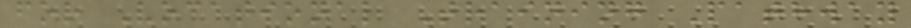for Vocational Training Pathway
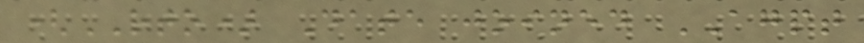(RTO) Date joined AGPT
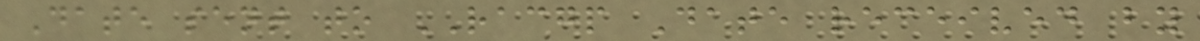Date sent to RACGP Date received by
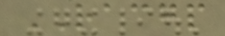RACGP
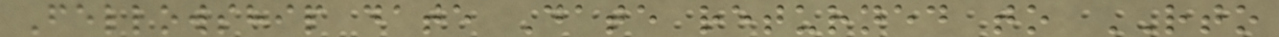Fellowship date Date returned to RTO
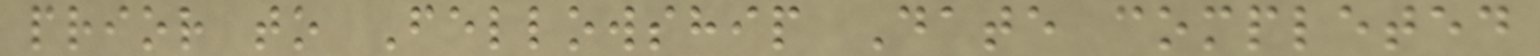prior to Fellowship Date completed
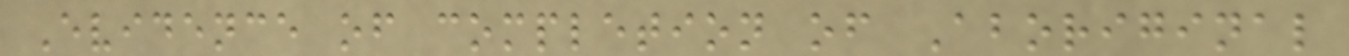Evidence of completion of Aboriginal
